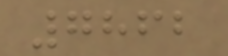7862
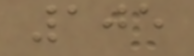105
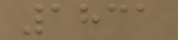1831
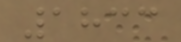1833
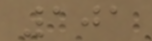101
